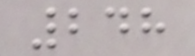248
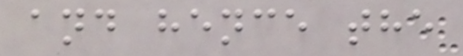and hence the
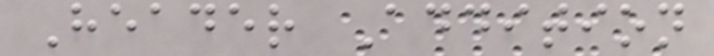Header Addition
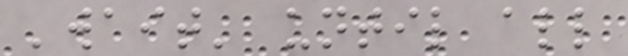'wait' until all
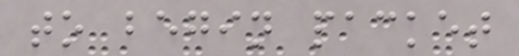to begin packet
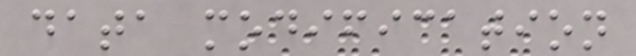data modification
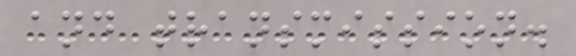and transmission.
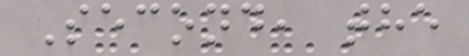Second, the
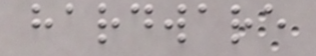hardware
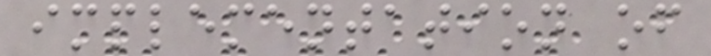implementation of
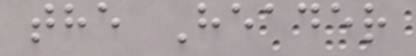the Header
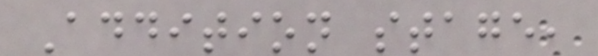Addition stage,
